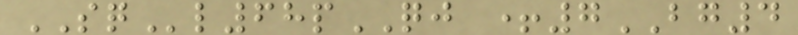SQl68pQJ +7BG4
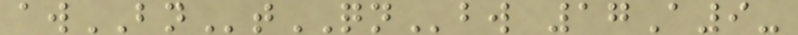awBNtQNbw 17A9-
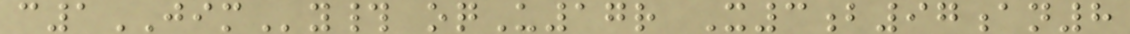c1JIMy# oqU17r X3b97an8
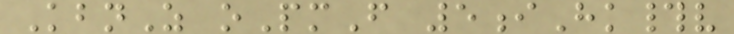KbnZ oPmF 5iHk#v
